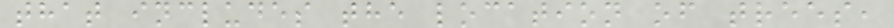that includes the location of trees,
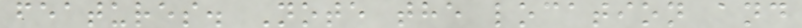features. Note the location and
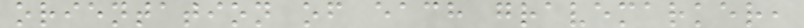orientation of each gravemarker,
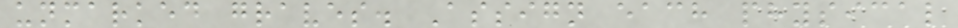unmarked graves. Assign each physical
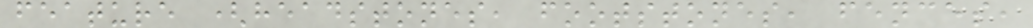feature (headstones, footstones, fences,
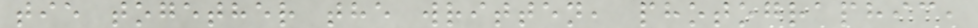tie together the written, photographic,
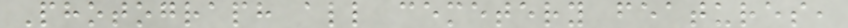Photograph all cemetery features,
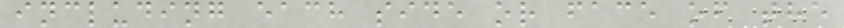including each side or face of the
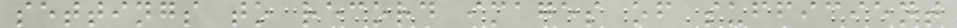settings to record images of sufficient
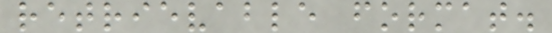retrievable format.
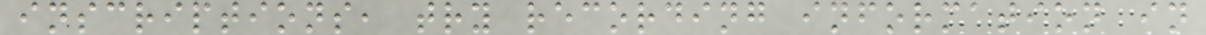inscriptions, try recording information in
